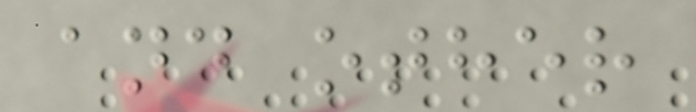and other
